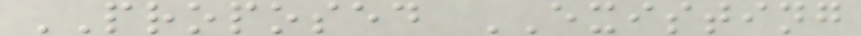PROPOSED EXISTING
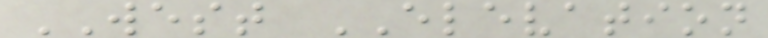WEST ELEVATION
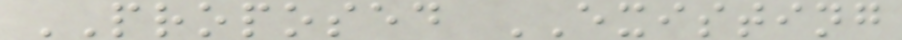PROPOSED EXISTING
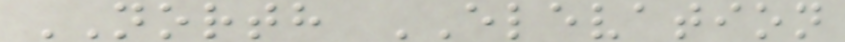NORTH ELEVATION
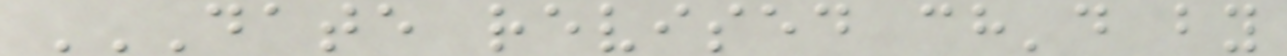DATE REVISED CH'D BY
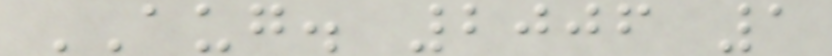AUG. 2006 1
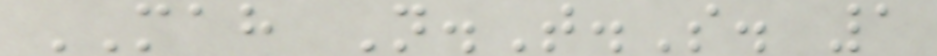MAH N.T.S. 1
